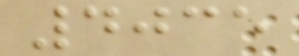4035
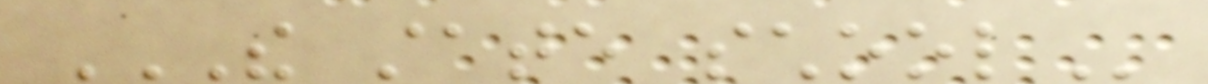THE STATE SCHOOL
